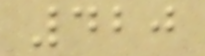420
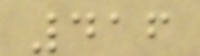416
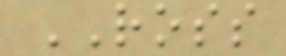ROSS
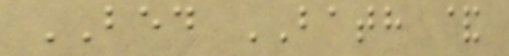BED BATH &
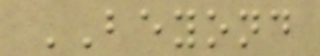BEYOND
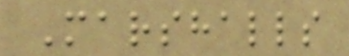Marshalls
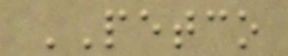PETCO
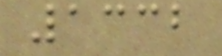1332
